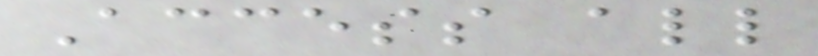Access all
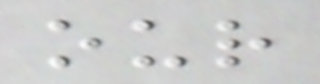our
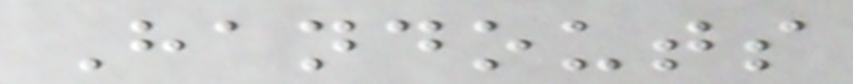Handouts
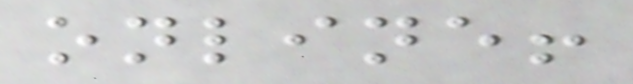online!
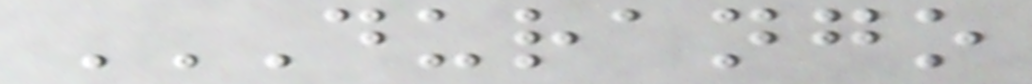DURANGO
